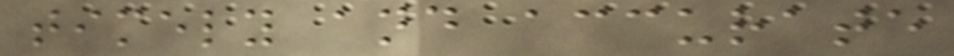timely and accurate
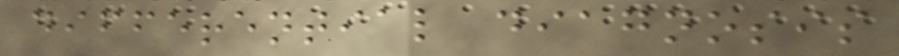differential diagnosis
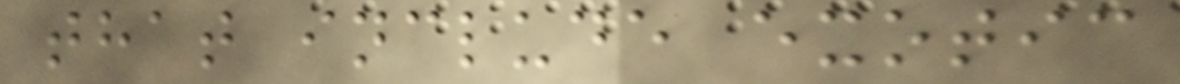that include exotic
